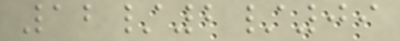12/2/09
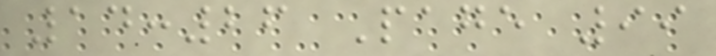14:26 Page 99
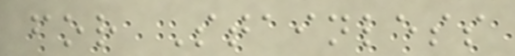for Stainless
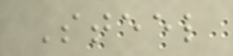Steel
